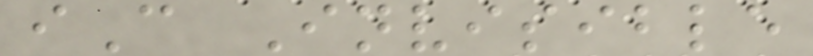iC Invisible
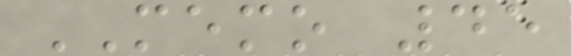MEMO 45
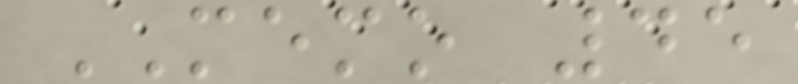MEMO 45
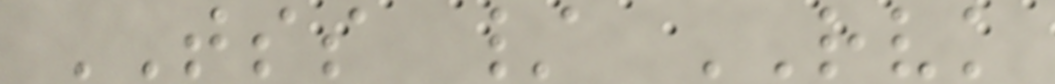TSS / RVK
